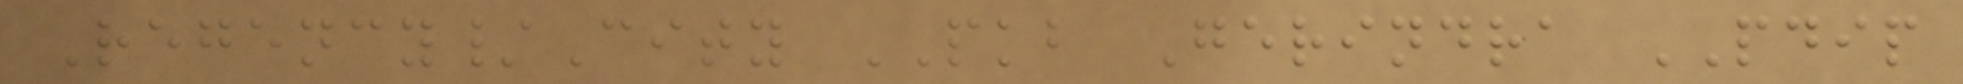Regency/City PKB Gerindra PDIP
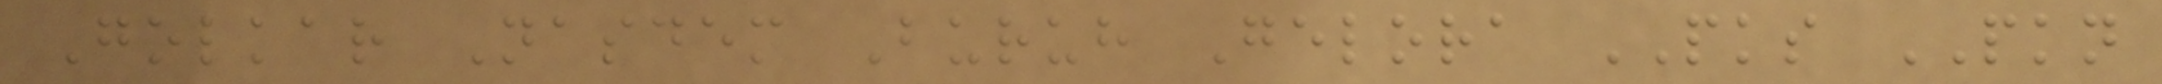Golkar Nasdem Buruh Gelora PKS PKN
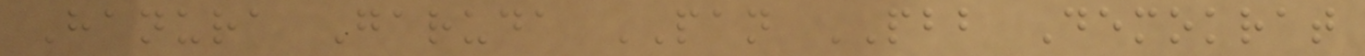Hanura Garuda PAN PBB Demokrat
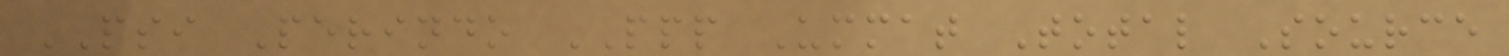PSI Perindo PPP Ummat Total Source
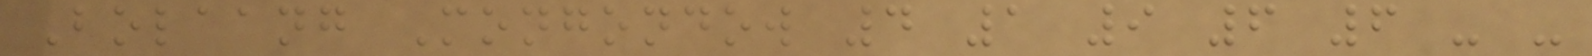Bolaang Mongondow 4 1 9 6 6 - -
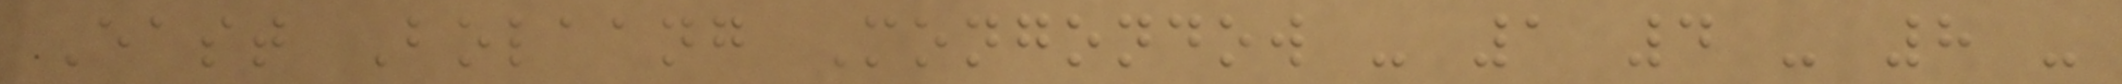East Bolaang Mongondow - 1 4 - 8 -
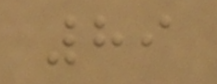89
